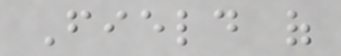Field of
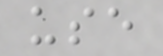use
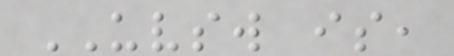UVSW is,
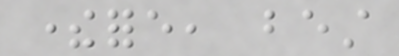therefore, best
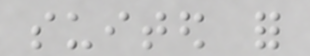suited for
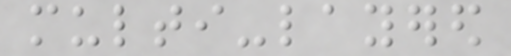multi-layered
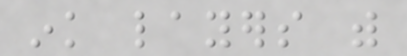ink layers with
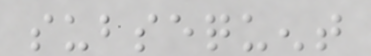subsequent
